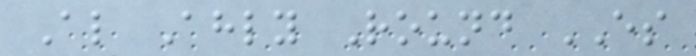Al Ahly Round ES
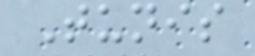Tunis
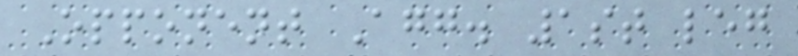Opponent Agg. 1st leg
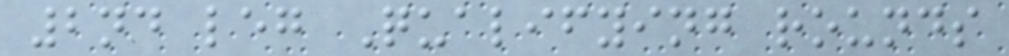2nd leg Qualifying rounds
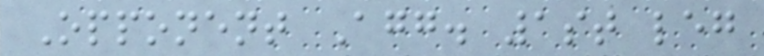Opponent Agg. 1st leg
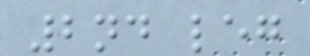2nd leg
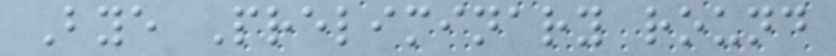Bye Preliminary round
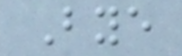Bye
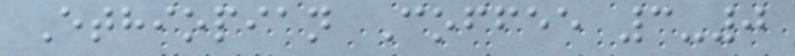Ethiopian Coffee 3-0
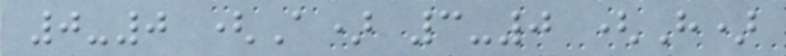0-0 (A) 3-0 (H)
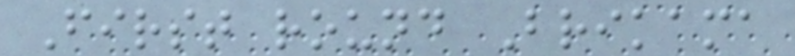First round Brikama
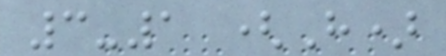3-1 (H)
